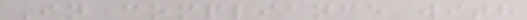In compliance with
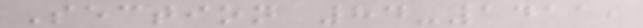Section 84-1411,
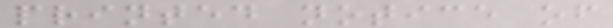printed notice of
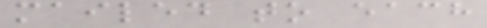mailed to each
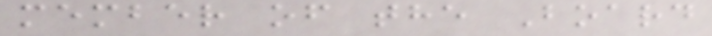member of the Board
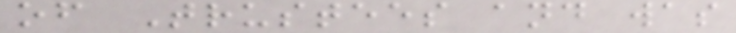of Trustees and was
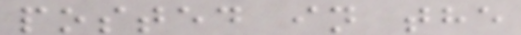posted in the
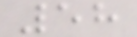58
